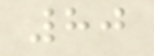80
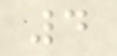4
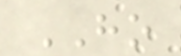HO
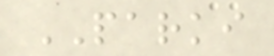PARKI
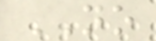NO
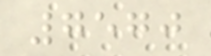7570
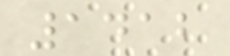1412
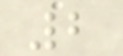2
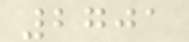2701
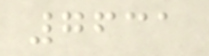7631
